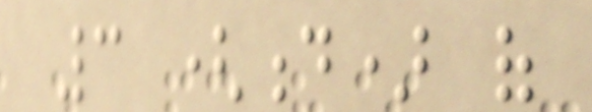3 (d) of
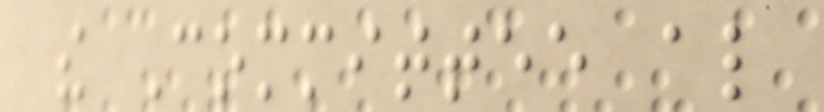the Committee also
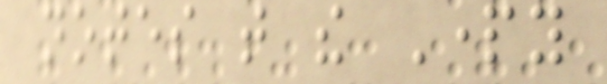notes that the Party
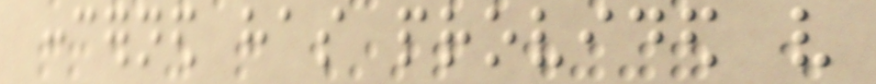concerned has provided very
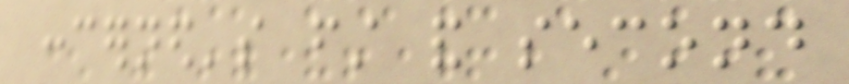concerned's first and second
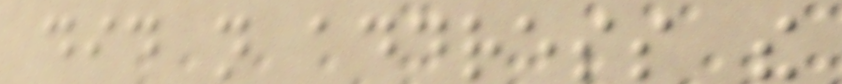did not address the
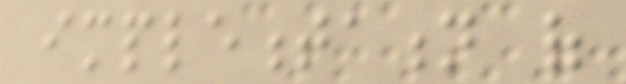implementation of
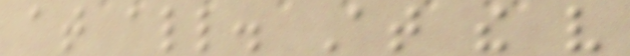at all. At the very
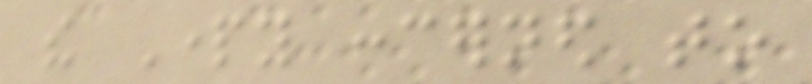the Party concerned to
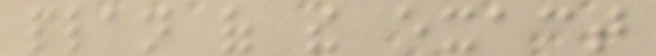plan of the exact
